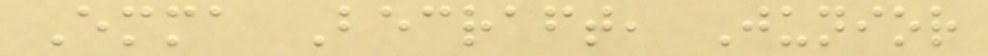Emma Becraft, Junior
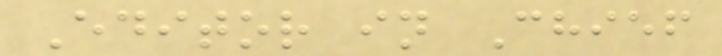Editor in Chief
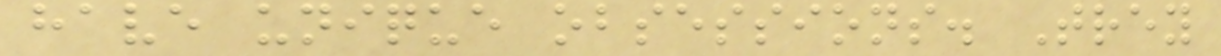have unique obsessions. Trey
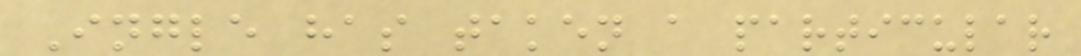Ingle has taken a particular
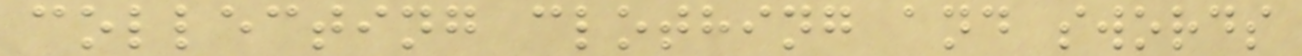collecting clothing and swords
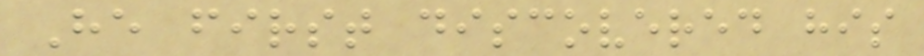He first discovered his
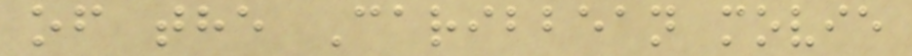of the Caribbean movie
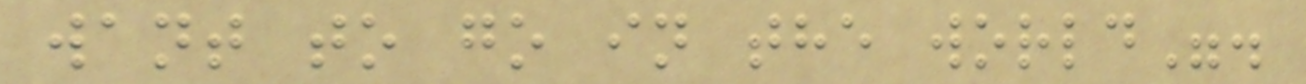want to go in the world".
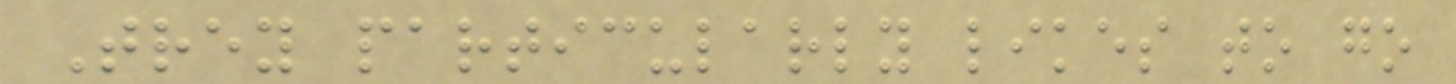Trey particularly likes to go
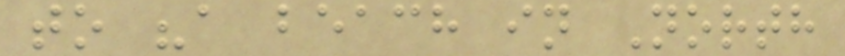to "a beach in North
